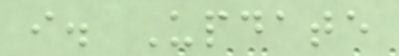i. Update
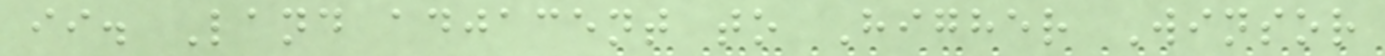ii. Land adjacent to Higher Winsor
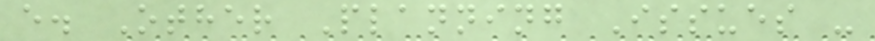e. Other Planning Issues -
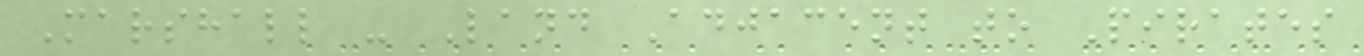Marshall - Land Adjacent to Pirates
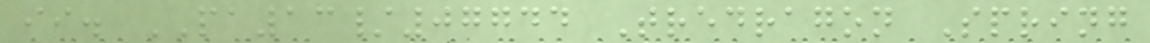ii. PA13/07744 Tredragon Spring
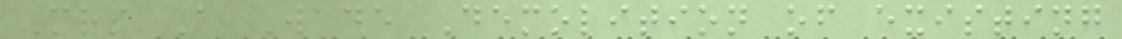Mrs A Wade Demolition of existing
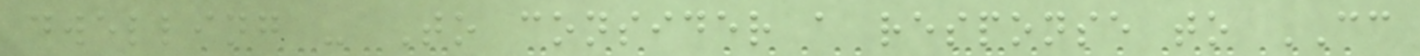dwelling - To consider a response to CC
